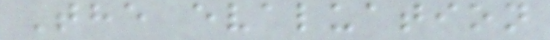The evaluation
